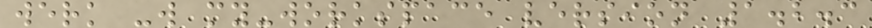werk -w my-workspace version 1.2.3
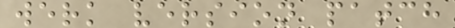werk version patch
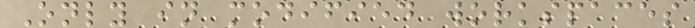Only in modified workspaces
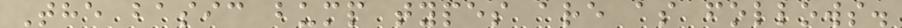The basic bump types are as follows.
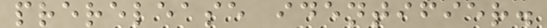prerelease identifier.
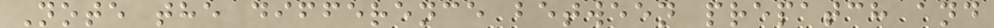Note the difference between prepatch and
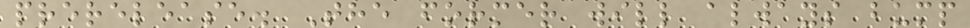prerelease. The former will always bump
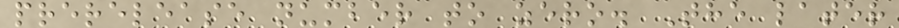prerelease number to zero. The later
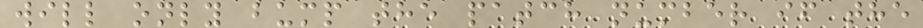will only bump the patch number if the
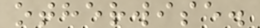otherwise.
